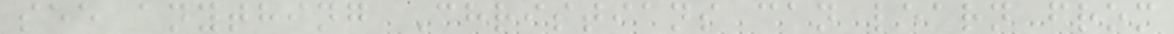see anything Christians can learn from
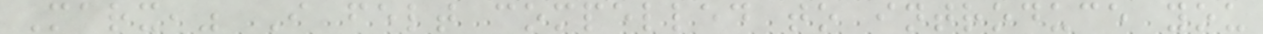Marx," I felt compelled to introduce you
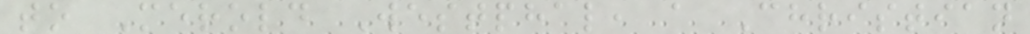to Merold Westphal, a Christian
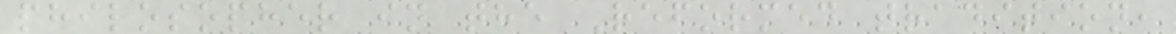philosopher in the Reformed tradition,
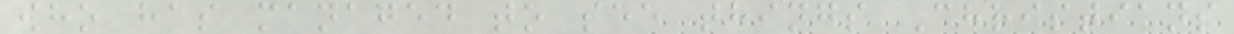who has managed to see things Christians
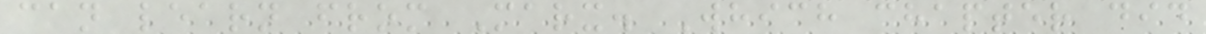can learn from Marx. Which chapter did
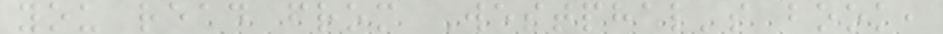you read from Westphal's book,
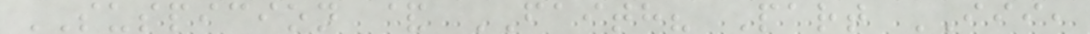SUSPICION & FAITH? Part III,
